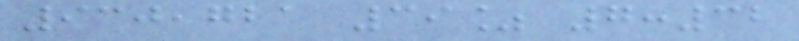930,721 39% 7:32
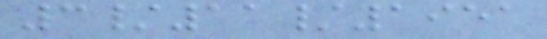3/11/1951
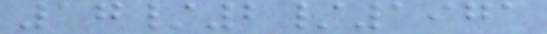17/2/1971
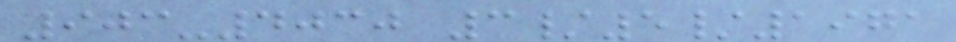903-4030 3/5/1971
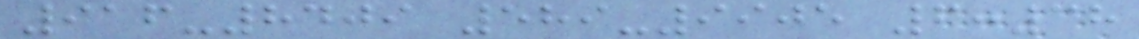916-8409 589-9905 6:38
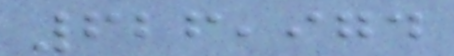626,974
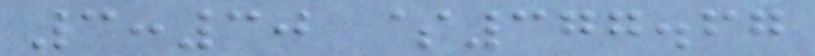3:30 $377.67
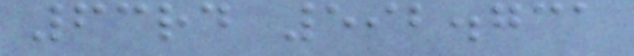63rd 592.731
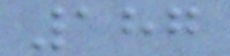187
